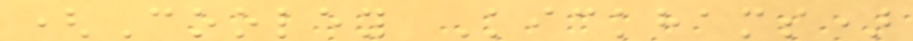(Cooley Kickhams)
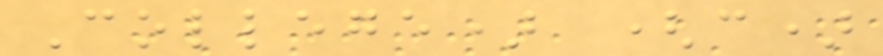College) (c)
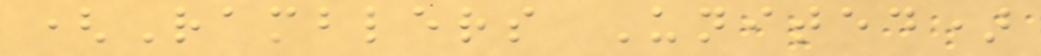(Ramblers United)
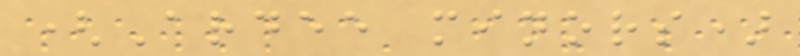(Ardee minors)
